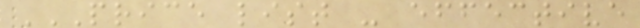PRICE LIST - EFFECTIVE
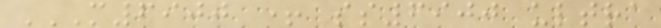M6900 + SS6900 ULTRA
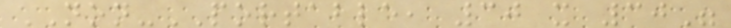NON-PORTABLE, 30 x 30"
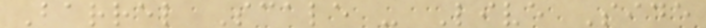Barrel Scale - Live Side
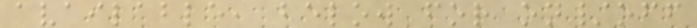available, below for on/off
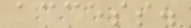access.
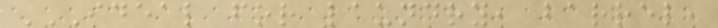IDEAL FOR LAUNDRY, BARREL,
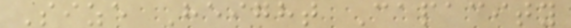Size Height Capacity
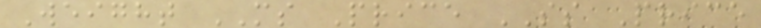Weight MS Price SS Price
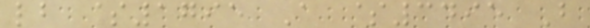lb $1795 A $3495 B
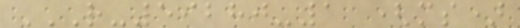R-59280-1 (MS)
